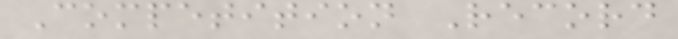Competition Record
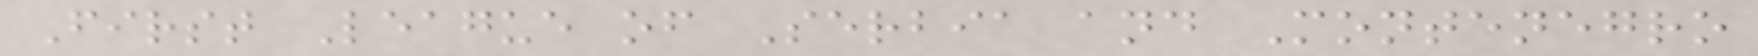First League of Serbia and Montenegro
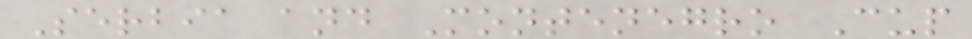Serbia and Montenegro Cup
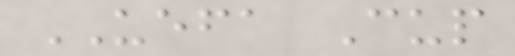UEFA Cup
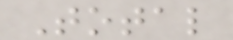Total
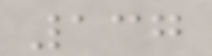137
